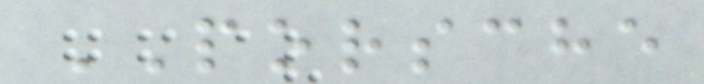PORSCHE
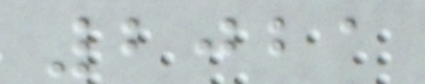2021
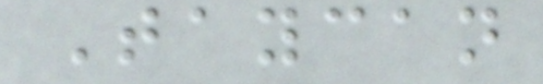Taycan
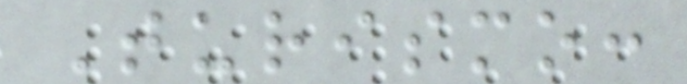Turismo:
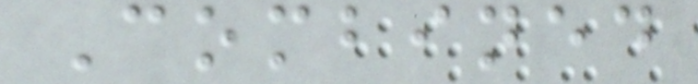Combined
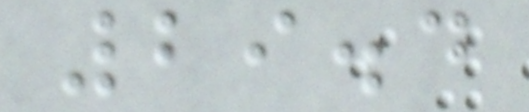29.4
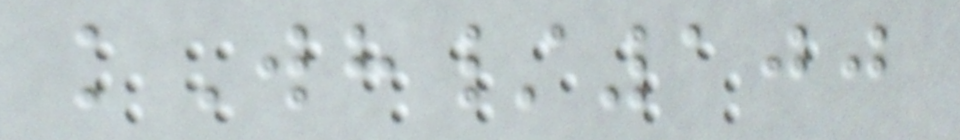kWh/100
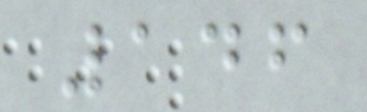146
